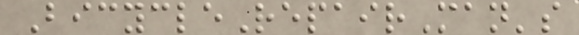BicycleRepairMan's
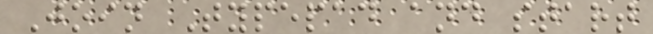Join Typepad and start
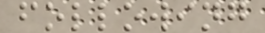following
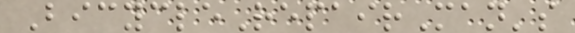BicycleRepairMan's
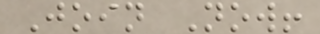Join Now!
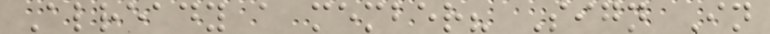Already a member? Sign In
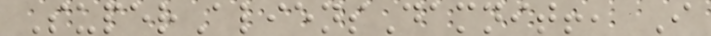SuperAliensDamnit!, I
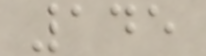145
